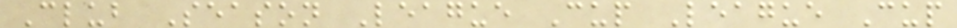Club Season League Cup League Cup
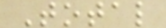Total
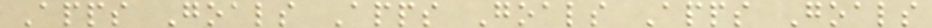Apps Goals Apps Goals Apps Goals
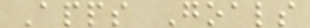Apps Goals
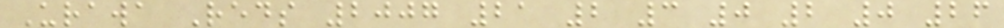Urawa Reds 2007 21 2 3 0 2 0 26
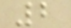2
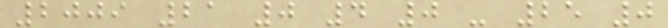2009 21 0 4 0 - 25 0
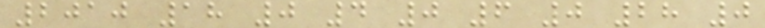2010 18 0 4 0 6 0 28 0
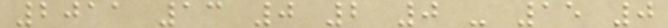2011 13 0 2 0 - 15 0
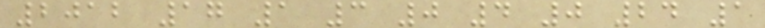2012 17 1 3 0 4 0 24 1
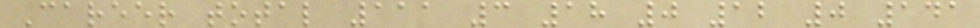Career total 111 3 18 0 12 0 141
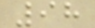98
